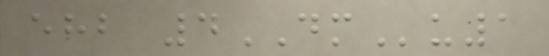ehb 4DMu1
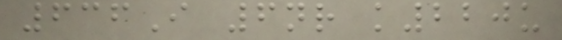636I 6nr k220u
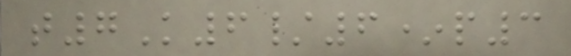t7K6/6*p3
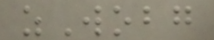zWobg
